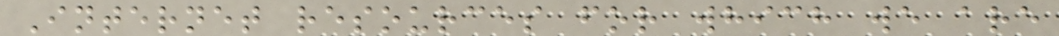Internet resources for which we are
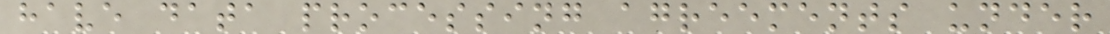have data processing agreements under
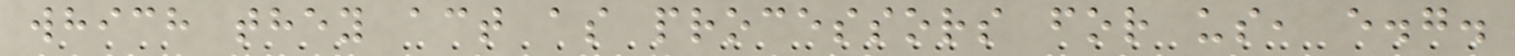which they act as processors for us, e.g.
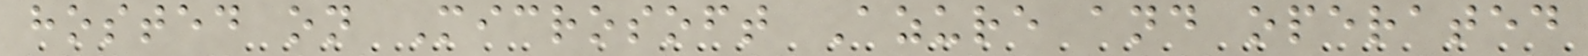hosted on Microsoft Azure and operated
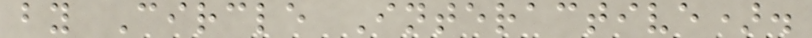by Circle Interactive).
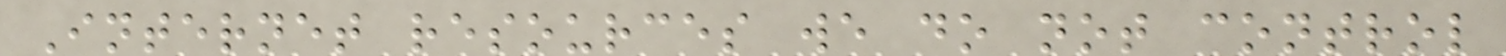Internet resources we do not control
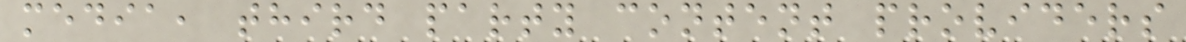media, third party content providers
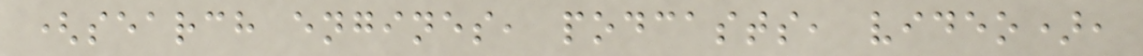(search engines, podcasts, video),
